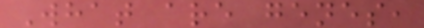What are genes,
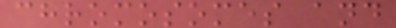chromosomes and
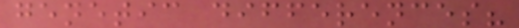genetic differences?
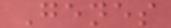Genes
